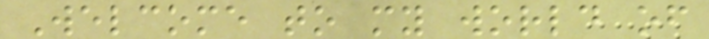Welcome to my world of
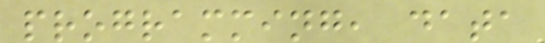programming, data
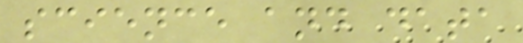science and data
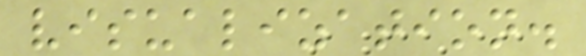visualization.
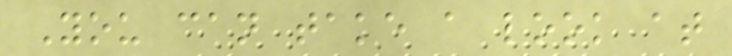You can take a look at
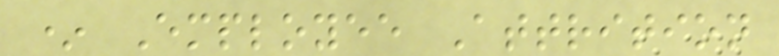* Employee Attrition
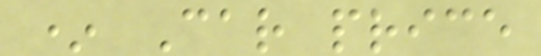* Car price
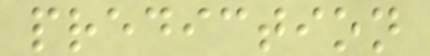prediction
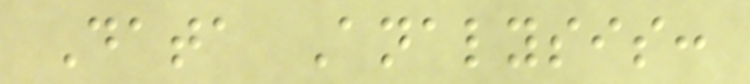Data Analysis:
